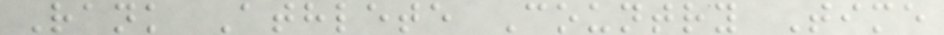Rank Athlete Country Time
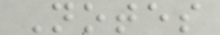Notes
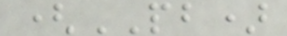(PB)
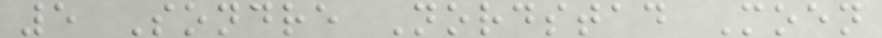5 Sondre Nordstad Moen
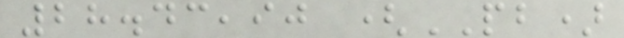28.43,90 (PB)
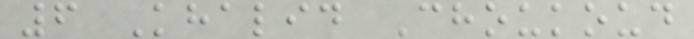6 Khalid Choukoud
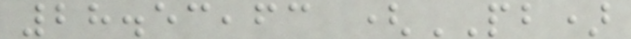28.53,63 (PB)
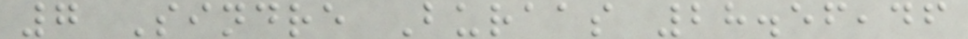7 Sindre Buraas 28.56,46
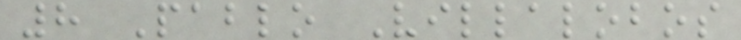8 Pablo Villalobos
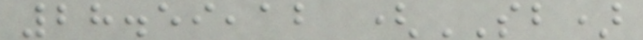28.59,12 (SB)
